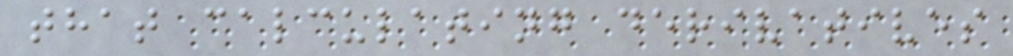that calculating derivatives
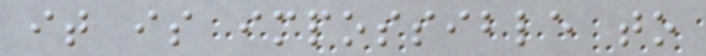it is impossible to
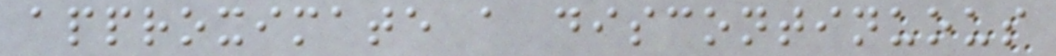approximate a discontinuous
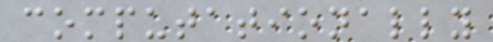computationally
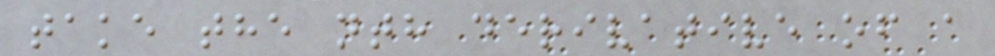take the nth derivative of a
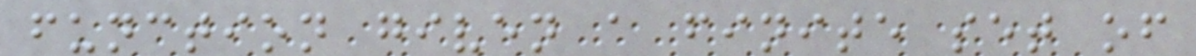function given a finite set of
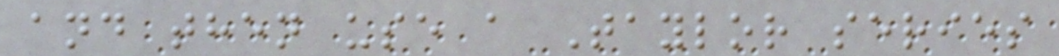and then use a Taylor series
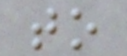to
